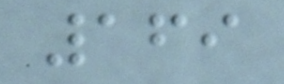169
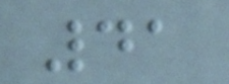41
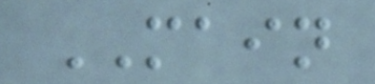MAIN
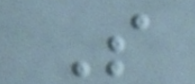S
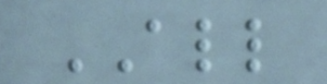ALL
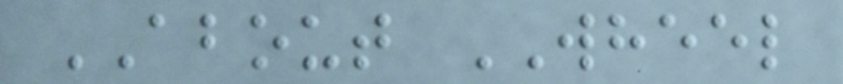ABOUT WHEEL
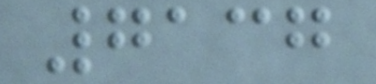7137
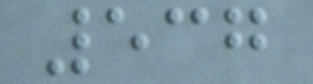537
